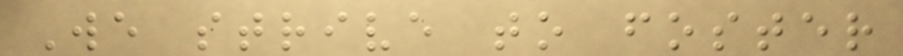We strive to foster
